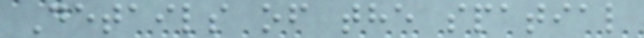Details of the spatial
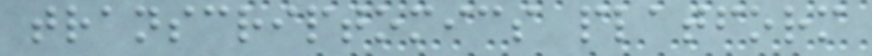transcriptomics platform
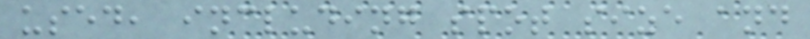used, including spot size and
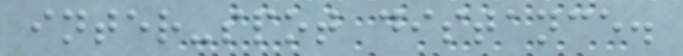inter-spot distance.
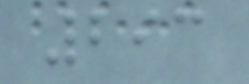293
